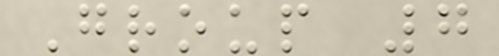Group 7
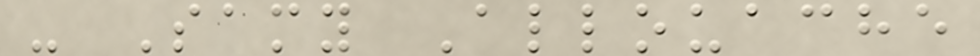- Samy Allouache
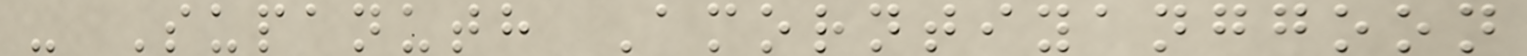- Supanuth Amorntiyanggoon
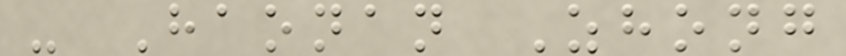- Haonan Zhong
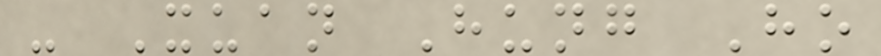- Xuan Hung Ho
